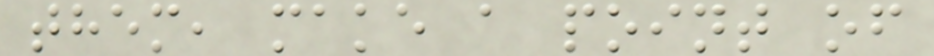them, make a point of
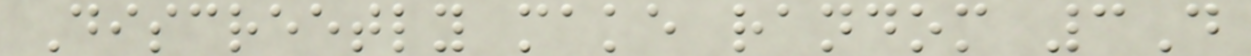Discreetly make random 3D
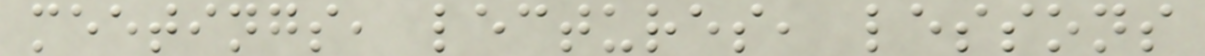meetings, lectures, lessons
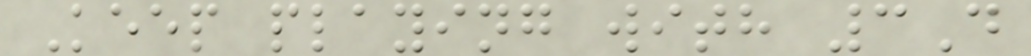Keep playing with 3D
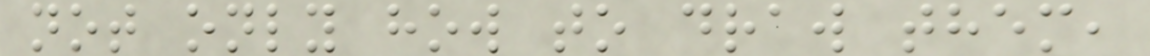not only how to draw them,
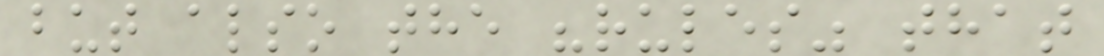but also the "rules" that
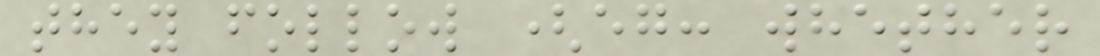they follow (eg: whether
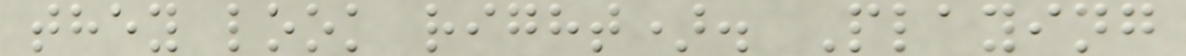they look right). Playing
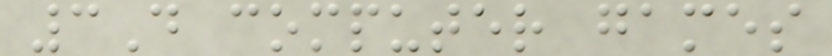3D computer games
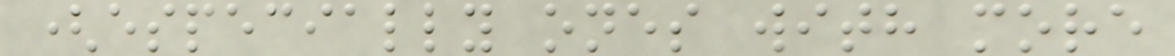(especially ones with more
